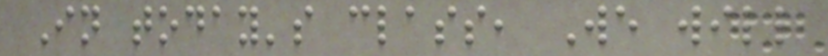In today's class, We will
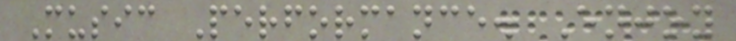Music Performance. Enjoy
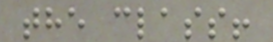the class!
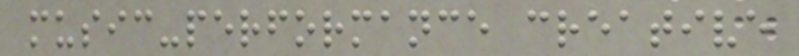music-performance creative
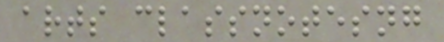arts classnotesng
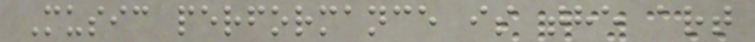Music performance is the art
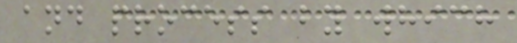and process by which
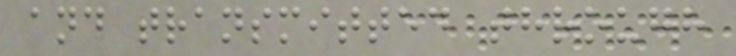and transmitted through
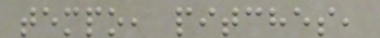tempo, pitches,
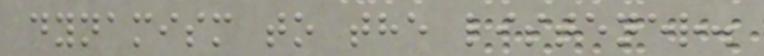dynamism to the listener.
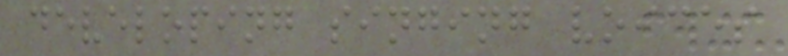developing singing voices
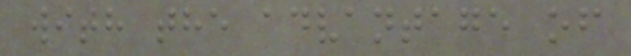with the advantage of
